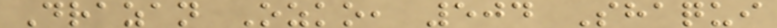Drazan Ozko, 504 Shaqui
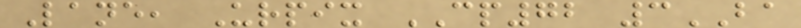Lane, Urpix CP72 3BA
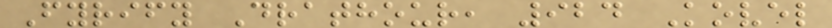Fyrify Drathour, 924 Kovel
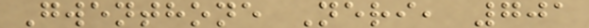Gwenthone Neri, 701
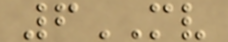6MV
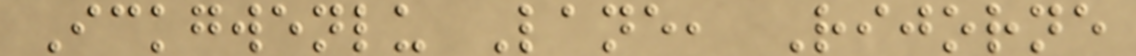Ickgwenlu Lane, Rijorne
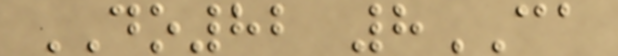DO82 8CA
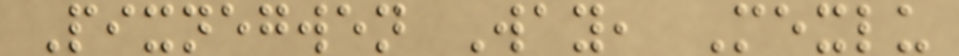Pixnegwen Way, Mexlu
